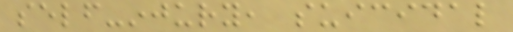self-injury, suicidal
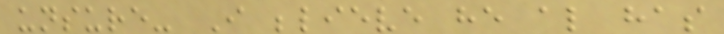unsure- I believe he also has
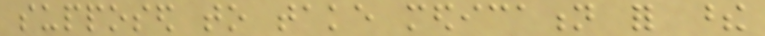supposed to take medication for these
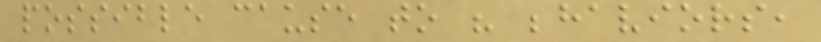possible cause to his behaviors,
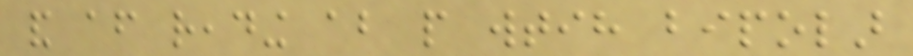and after reading about people wtih bipolar
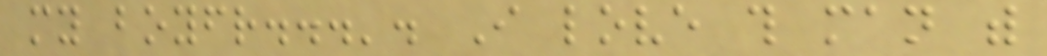my boyfriend...'. I love this man with
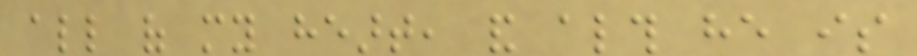all of my heart, and although he is
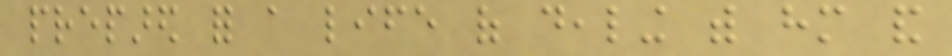prepared for a life of dealing with him and
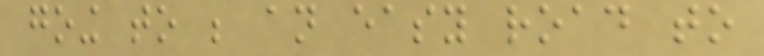going to be an easy road to
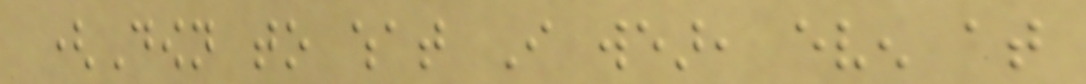(Down to what I wear, even at
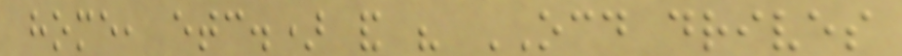home, etc.) and his OCD drives
